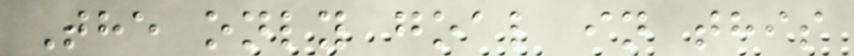The only goal in this
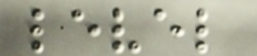level
